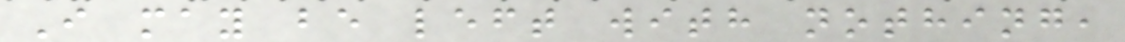I may be left with nothing,
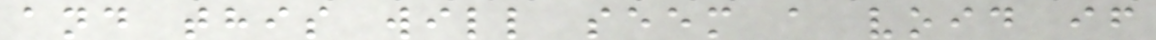and this will seem a void if
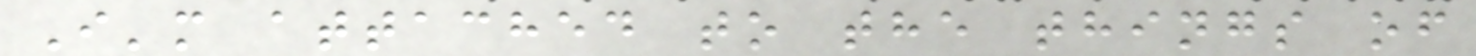I'm attached to the things of
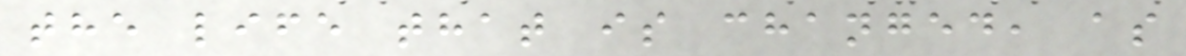the life that is changed, as
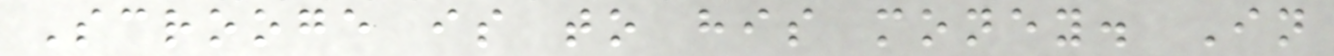Scrooge is to his money. In
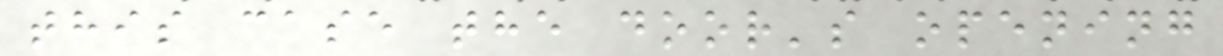this case the door's opening
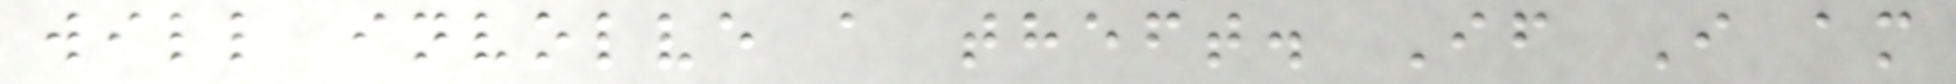will involve a theft. If I am
